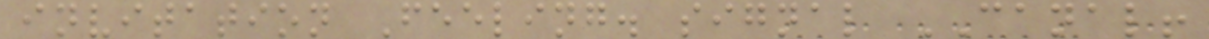invitation Feeling. signal CANAL!
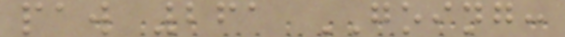paw 261 GOING:
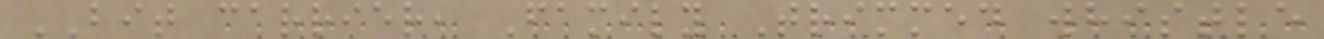BIT carrier, Family Trimmed whistle
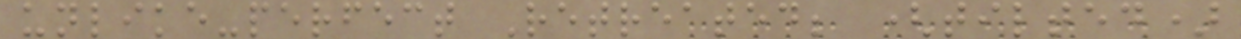unlike-perfect Retreated; (tilted)
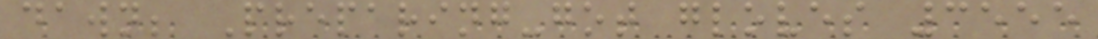dawn; Preparing-got gloves 3555
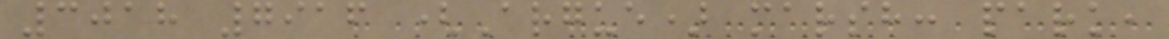3018 7916 (Argue) marsh: park,
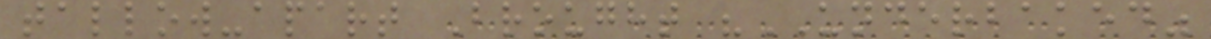tallow-apart Brought "UNDERBAKED"
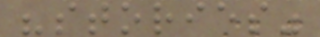"stories"
